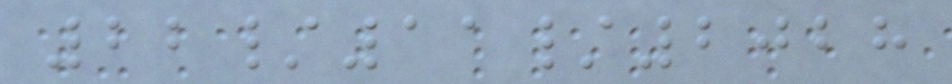22/11/2028
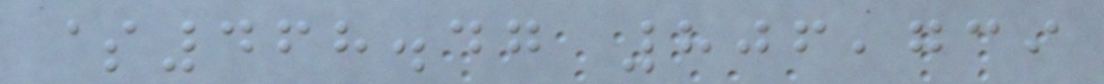$468.47 806,739
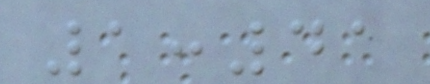1:41
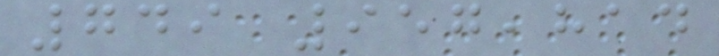749 957,814
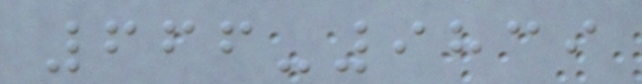666-9839
